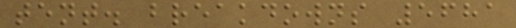tent. breakdowns 5681
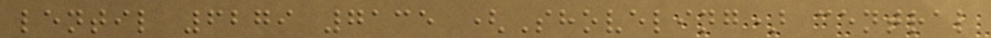lentil 6279 7135 (Shoveling) central
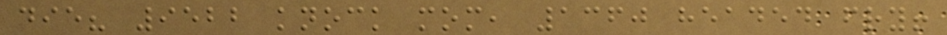die? 9522 knock mom, 1360 headed fry!
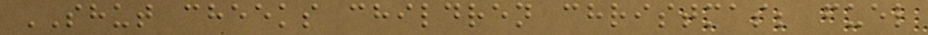SHUT cheeks children christmas; fuel
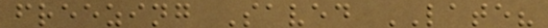freezing Saved LATE?
